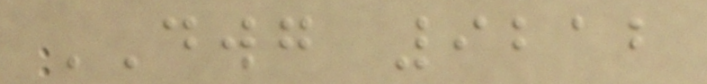DWG 9212
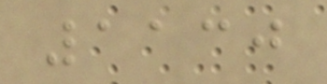1130
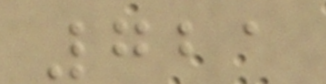721
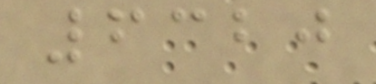6320
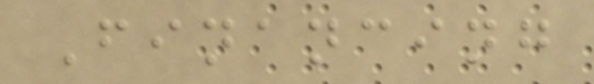Financing
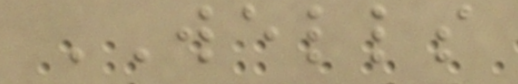WELLS
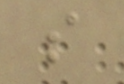s
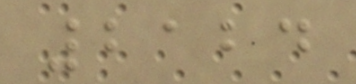2124
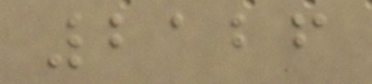2126
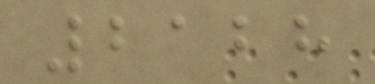2128
